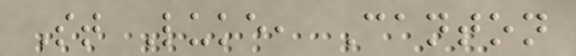St Luke, Canton
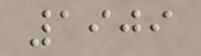1909
